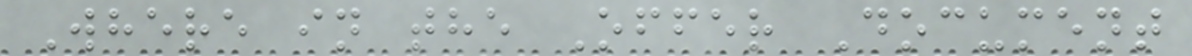Where in the Offer Document
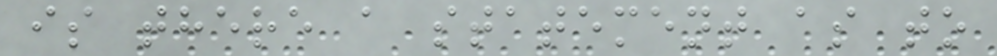is there a statement as to
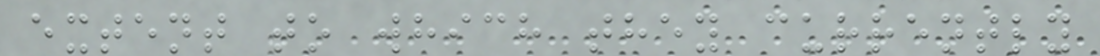extent to which they currently
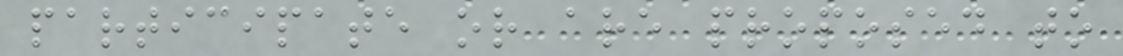participate or are proposed to
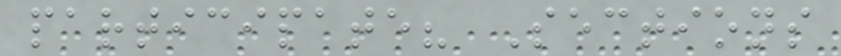participate? Sections
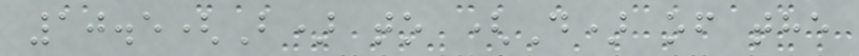10.5(B) to (D) of the
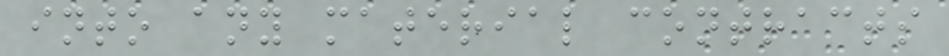into any material contracts
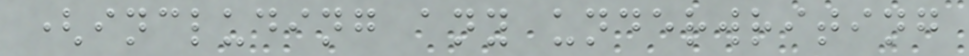(including any underwriting
